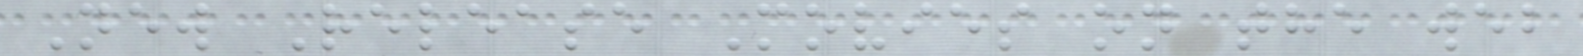New Release Movies on the web
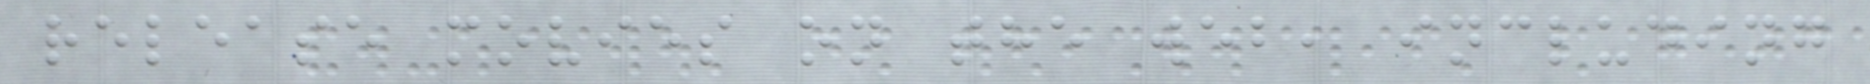release movies on the web, including
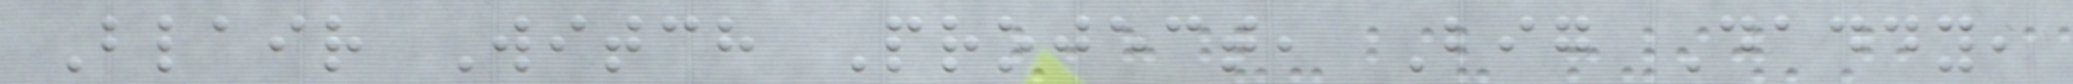Blair Witch Project, Big Daddy,
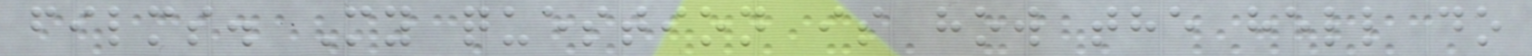films. My question is how the hell do
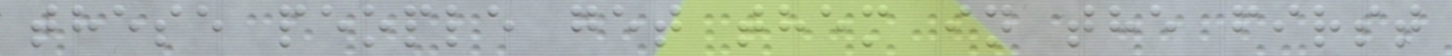these people get them in the first
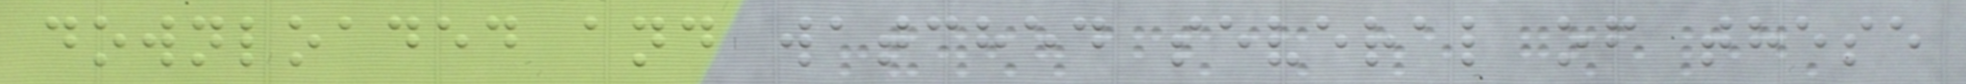downloaded and watched several of these
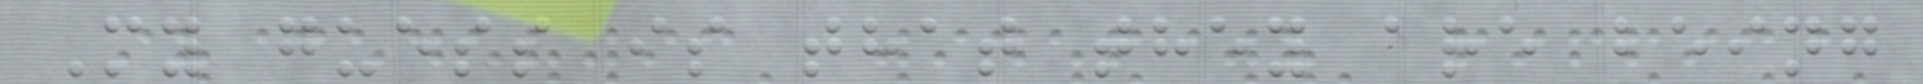My guess is that they are being
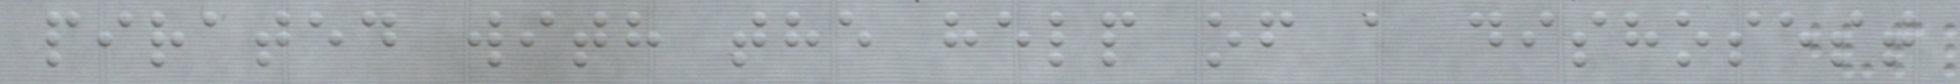pirated with the help of a dishosest
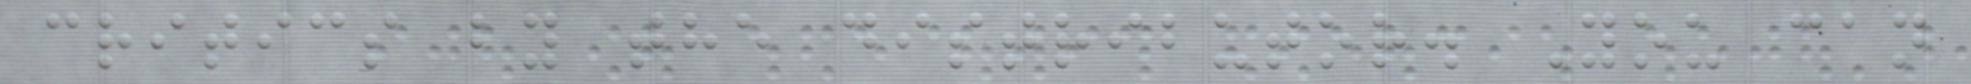critics by the distributor. You can
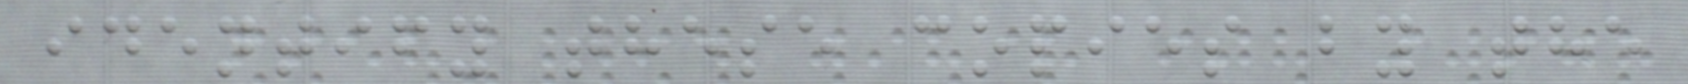identify these copies by the
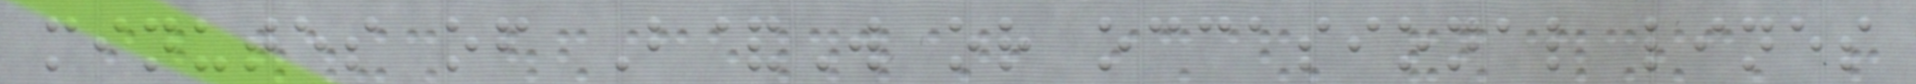minutes of B&W or occasional lines
